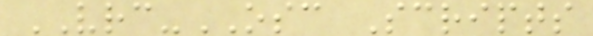VRC-OSC Scripts
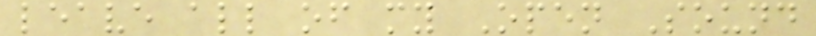leave all of my Open Sound
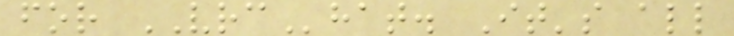for VRChat. It's all
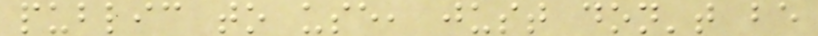public to use, just don't be
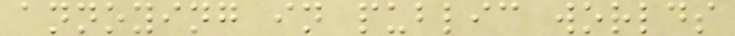annoying in public worlds
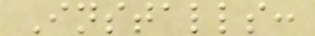Installs:
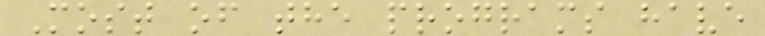Most of the programs have
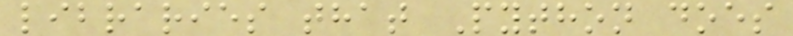libraries that Python does
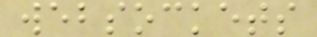websockets
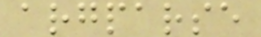argparse
